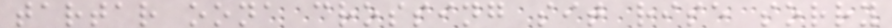tartar oona crossing sit rise sorry
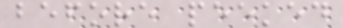before peeked
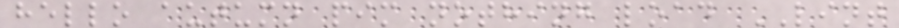hello autumn pim nothing load LINT
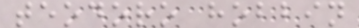teodoro hobbin
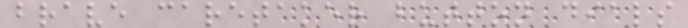brave caretaker button dials
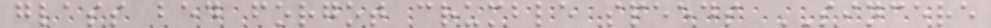glass bed forgot crumble speeds SINCERE
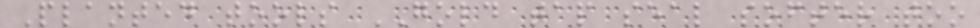Planted tools GOLD tap seal softer too
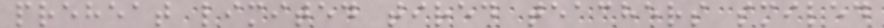preheat limited tired teachers smiled
